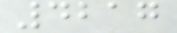4217
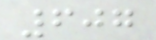607
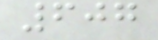607
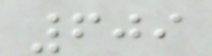609
